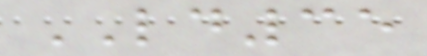LD35
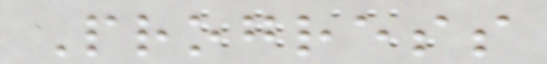Progress
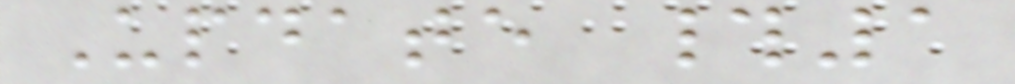Update #1
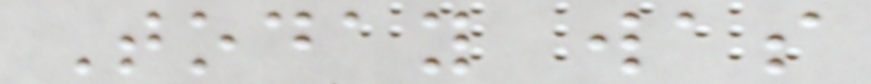Today was
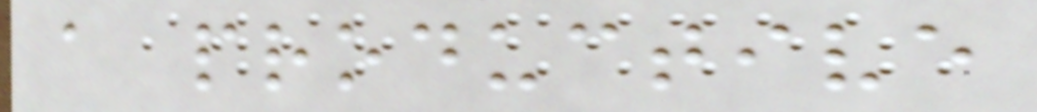a productive
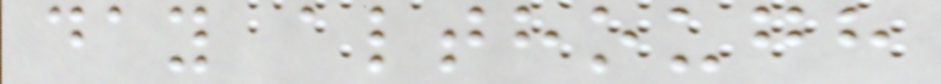day although
